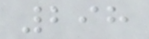298
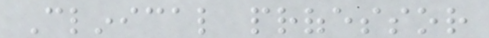Clinical professor
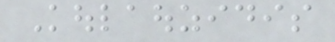Koulaouzidis
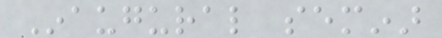Inaugural seminar
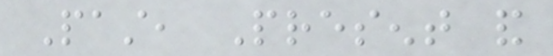Past, Present and
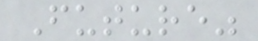Future"
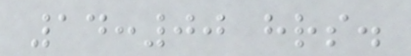14:00 hrs.
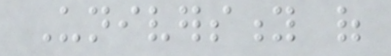University of
